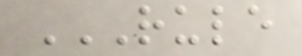RULE
